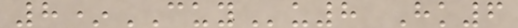8*CUYu8 Hk6
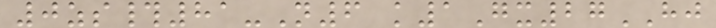0zs#81-N6 k1Gx27HJ
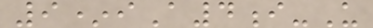9*iA4i-U
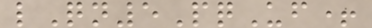lQn5PqUf+
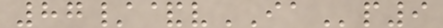87/&vIAp9
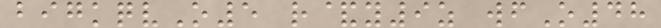bigkqvO5 r&y9z wfO48
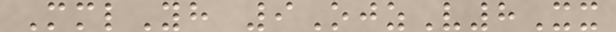MmlYh 9OjzV8Xx
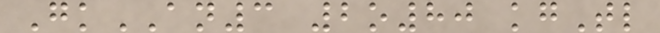GkAN3 2o80 kgTl
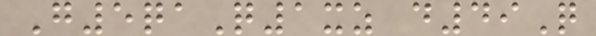G5qaQ1xz d49Q
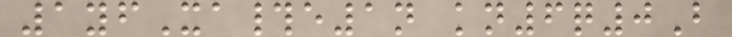1yfXa#e1n kn6q0B
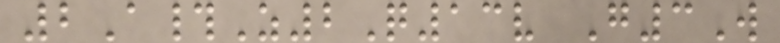2A#Z2Q13v G3W
